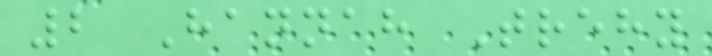2 Hannah Trehy
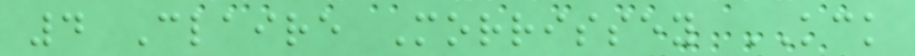4 Claire Morrissey KCK
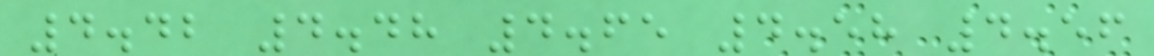4.42 4.48 4.65 4.58 4.56
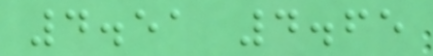4.51 4.65
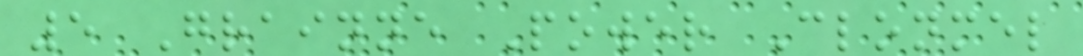5 Grainne Power Clonmel
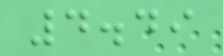4.49
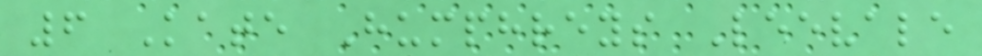6 Kate Humphreys Leevale
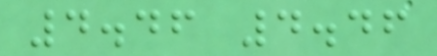4.46 4.46
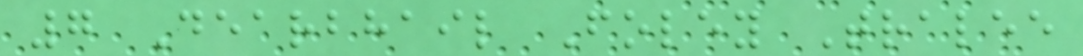7 Dearbhail Foley Tralee
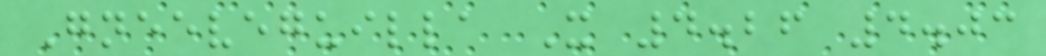Gneeveguilla X 4.26 4.03
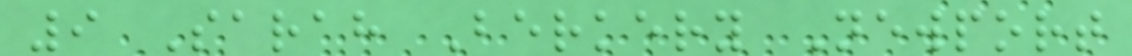9 Sarah Berkery Newport
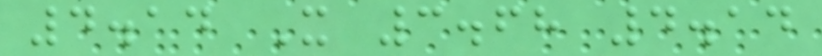4.14 X 3.68 4.14
